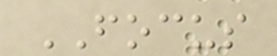FOCUS
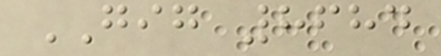GIG 8684
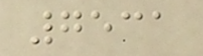7531
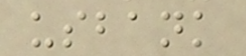usbank
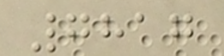7817
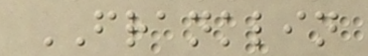FRANKLIN
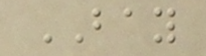BAY
